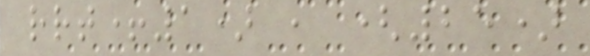rrt+1) , (25)
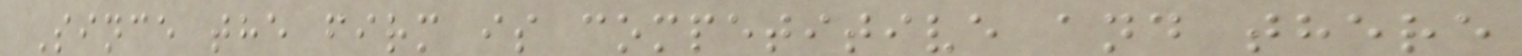Since the firm is competitive and there
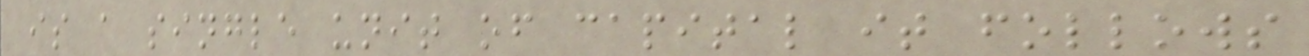is a single unit of capital it follows
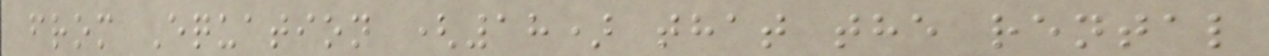from Equation (18) that the rental
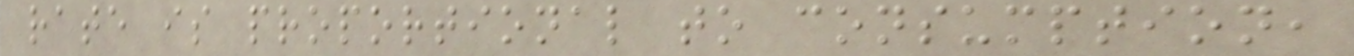rate is proportional to consumption,
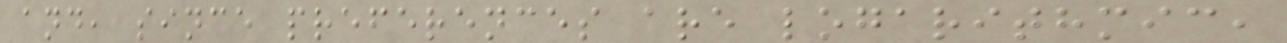and, since preferences are logarithmic,
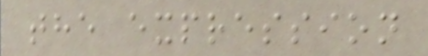the expression
